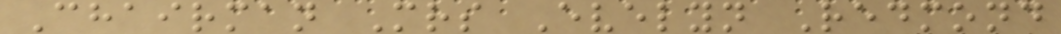Chairman Mrs Evelyn Redmond
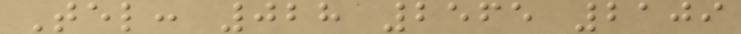Tel: 028 2565 2109
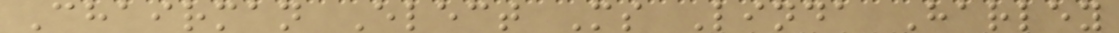Chairman Elect Ms Linda Harley
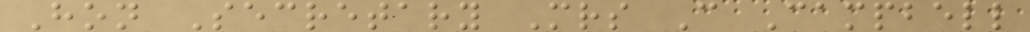Hon Secretary Mrs C Campbell
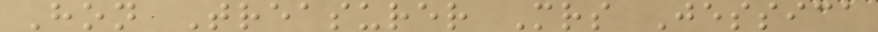Hon Treasurer Mrs Jessica
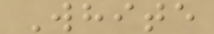White
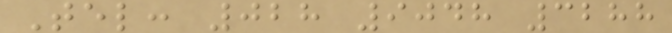Tel: 028 9048 3288
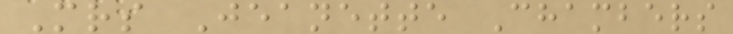Mrs Jeanette Chambers
